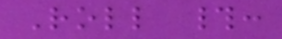Roll #:
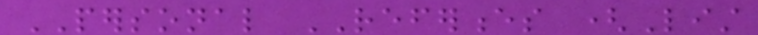PERSONAL REFERENCES (List
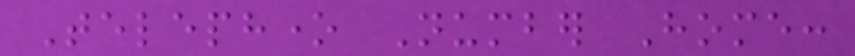Telephone Number Home:
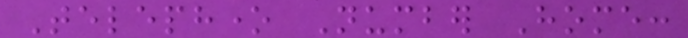Telephone Number Home:
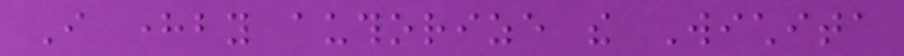I hereby authorize the Wichita
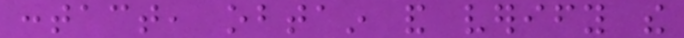contact, obtain and verify the
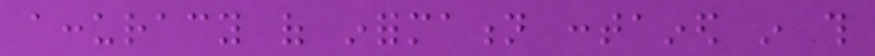accuracy of information contained in this
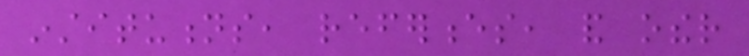institutions, references, and other
